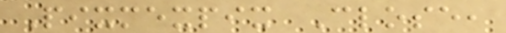Pixmexpix Close,
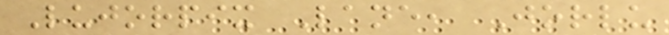Lujorpix Lane, Jorlu
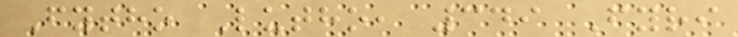Fytho Lutho, 349 Fyri
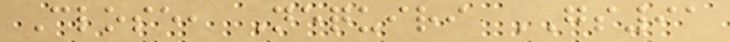Close, Nequiri GS91
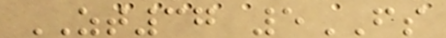ZT37 5FS
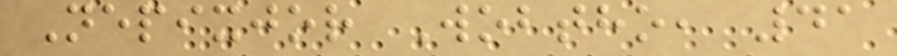Nepixjor Wobtho, 41
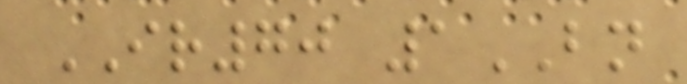IR70 1BN
